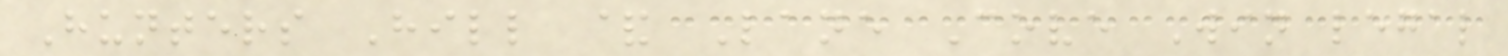Hunters Hill & Lane Cove Win legal
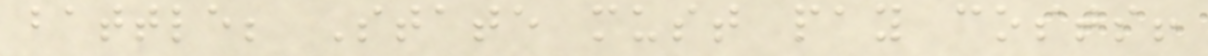battle; State must pay costs!
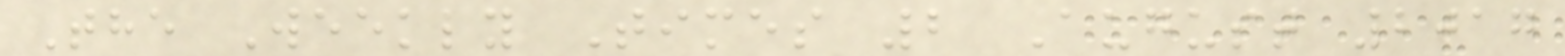The Weekly Times 2 August 2017
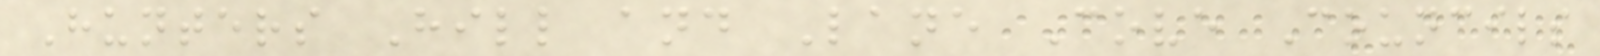Hunters Hill and Lane Cove Councils
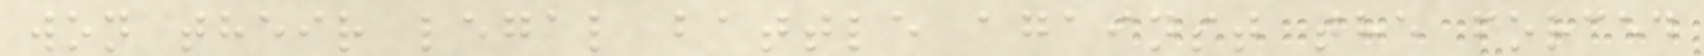won their legal battle against the forced
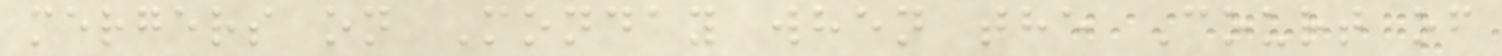mergers on Monday when the Court of
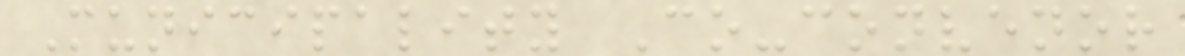Municipality Co-convenor
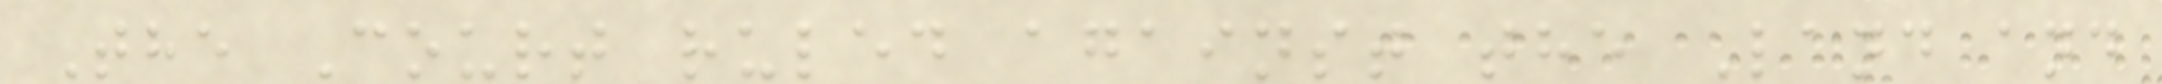The Court ruled against the Land and
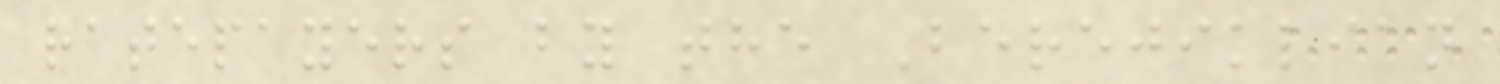ratepayers by the Berejiklian
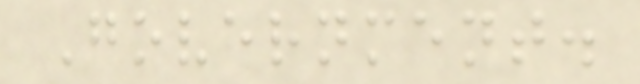Government.
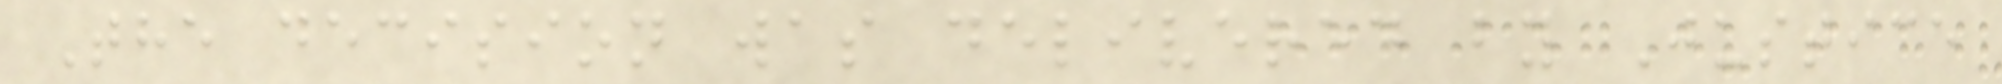The decision was delivered by Justice
